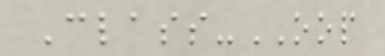Class-OOP
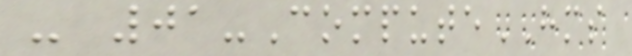- 01-ComputeHMS
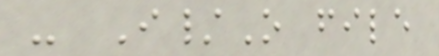- I/O file
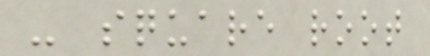- square root
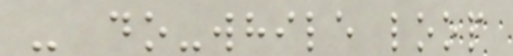- do-while loop
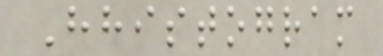Hhistogram
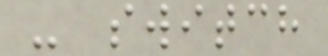- switch
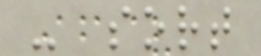- sort
